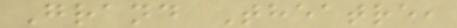Grand Theatre,
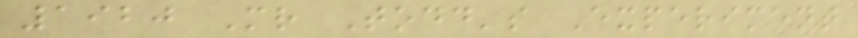1920 Mr Todd's Experiment
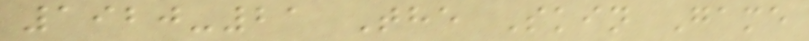1920-21 The Skin Game
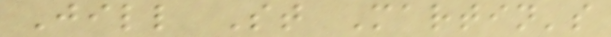Jill St Martin's
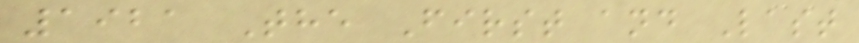1921 The First and Last
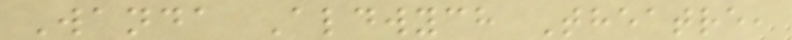Wanda Aldwych Theatre,
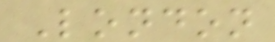London
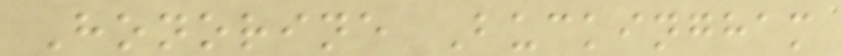Honorine Buckingham
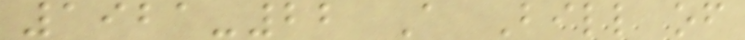1921-22 A Bill of
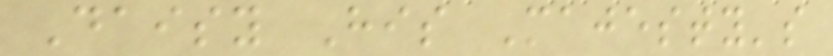Daisy His Majesty's
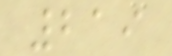219
